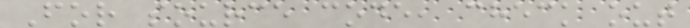For source code, check out
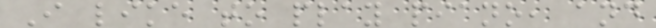I like to play piano, and
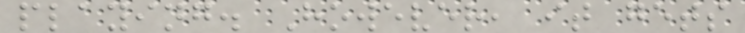playing. However, it gets
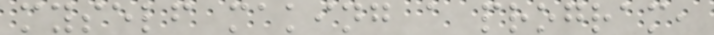myself making a program,
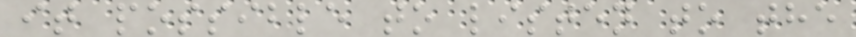it possible to listen to the
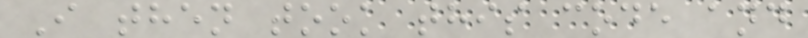I then took this code and
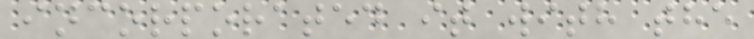incorporated it with the
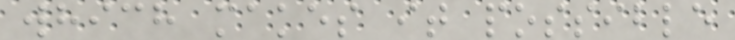which makes it possible
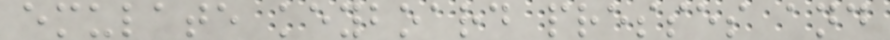emulate keyboard presses and
